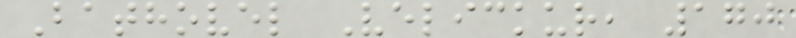Bathovel Velickur, 170
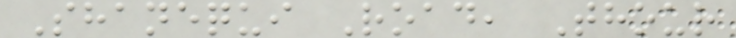Shanequi Road, Thour
